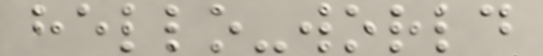hello-world
